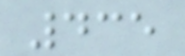435
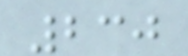230
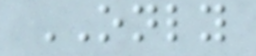ONLY
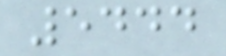5444
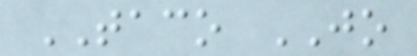TACO JO
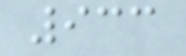933
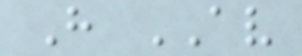H AV
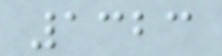1323
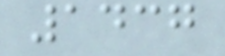1437
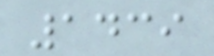1439
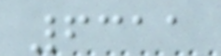6311
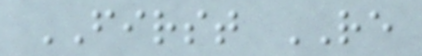FIRST RE
